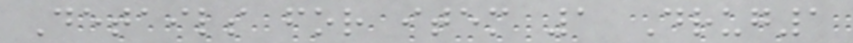Details for item 1 Drug1
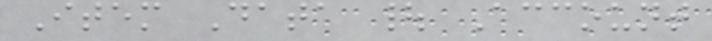Item Data | Account
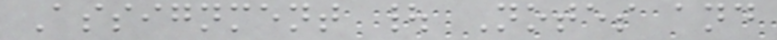Assignment | Notes and
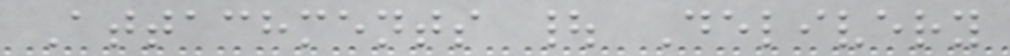Attachments | Delivery
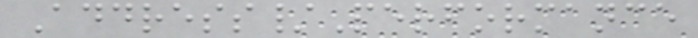Address/Performance
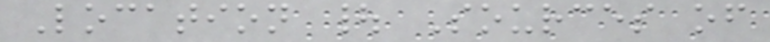Location | Sources of
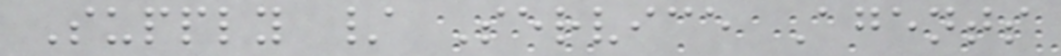Supply / Service Agents
